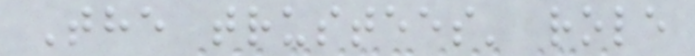The trustees' role
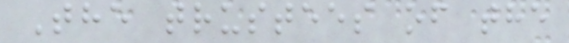The trustees of the
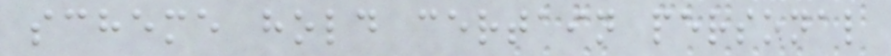scheme hold certain personal
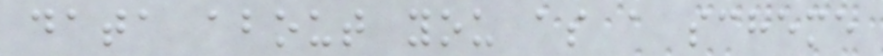data about you as a scheme
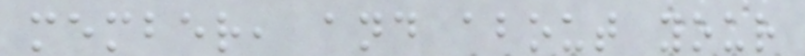member, and about your
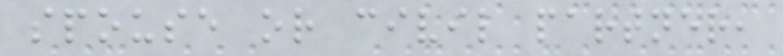spouse or civil partner,
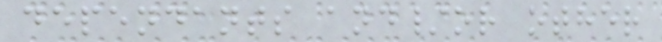dependants and/or other
